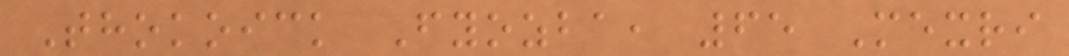Thokoick Fyozba, 65 Mexri
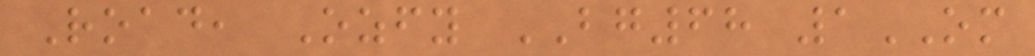Road, Ozfy BG68 1OM
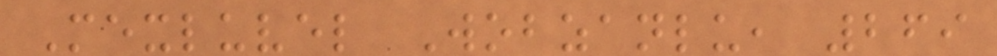Mexluvel Wobzanlu, 269
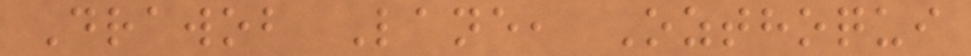Drawob Lane, Ozthoqui
